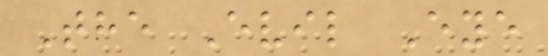The Evil Eye
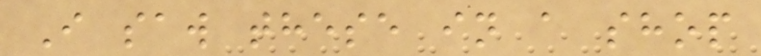I saw these in a shop
